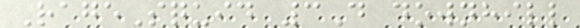RageSquid 3D downhill
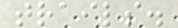trails.
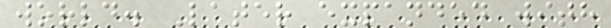world. Later expanded with
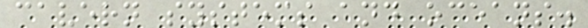cavern systems and oceans.
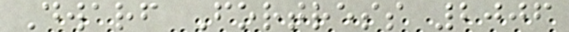Dwarf Fortress 2006
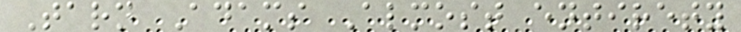Tarn Adams Almost entirety
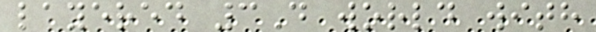layered 3D world with
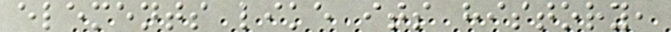elements like its history,
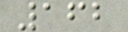162
